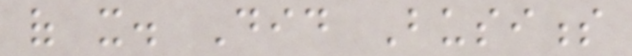of it. Did Business
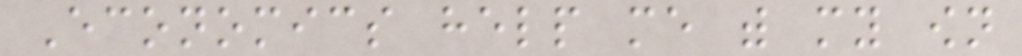Economics help me with my own
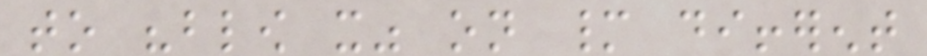to "blow it" on many different
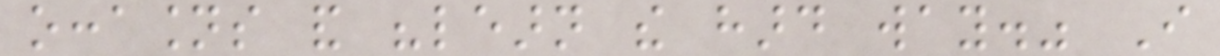occasions and "learn the hard way." I
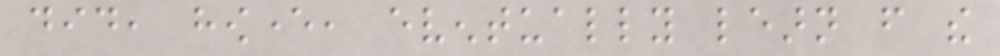did, however, eventually learn from the
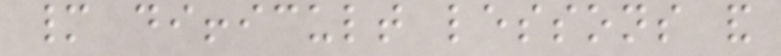many difficult lessons and
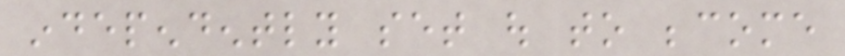independently set out to become
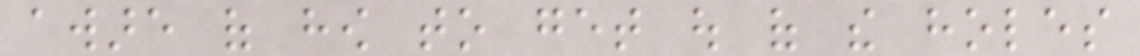aware of how to get out of the holes
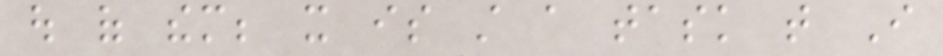out of them; it is still a task that I
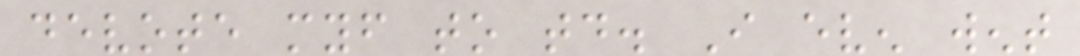devote myself to today. I even went
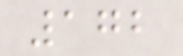172
